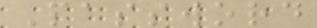Password
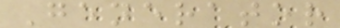Generator
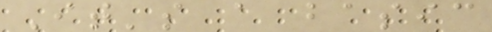It's a basic
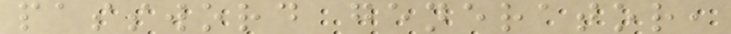password generator,
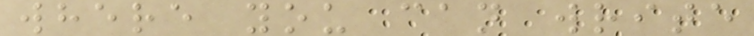where you can write
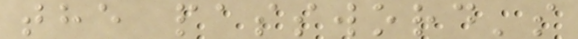the password's
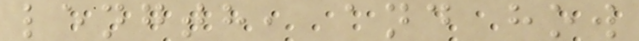length, and how
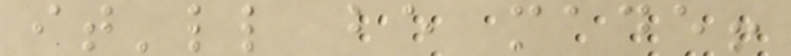it'll be made!
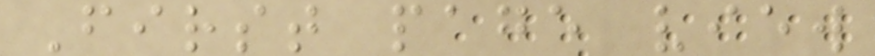First page view
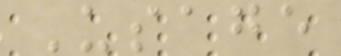Usage
